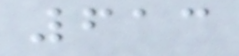613
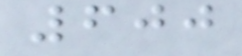600
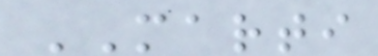MARTI
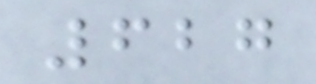627
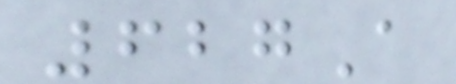627A
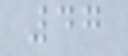47
